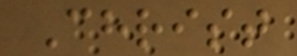Christ
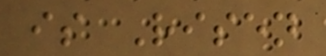is Risen
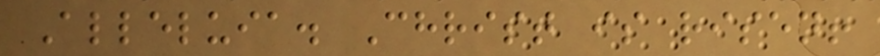Alleluia. Christ is risen!
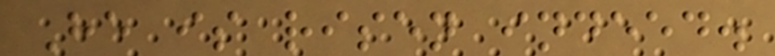He is risen indeed.
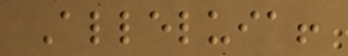Alleluia!
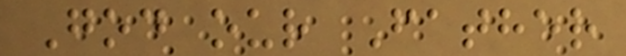God our Father
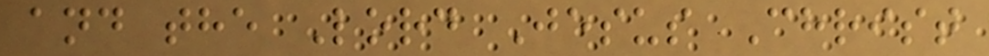and the Lord Jesus Christ
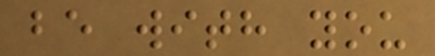be with you
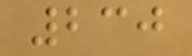230
